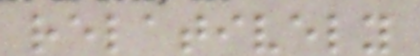relatively
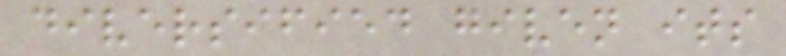diversified given its
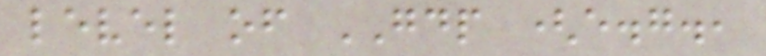level of GDP (e.g.,
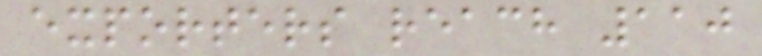exporters reach 110
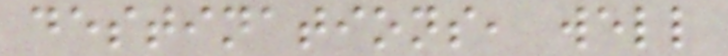destinations, well
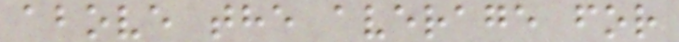above the average for
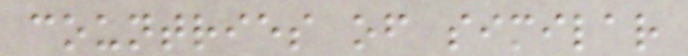countries of similar
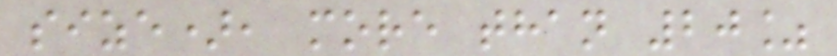size), more than 20%
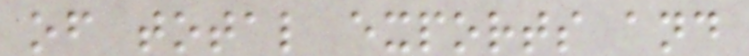of total exports and
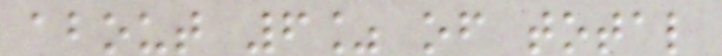about 6% of total
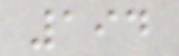194
